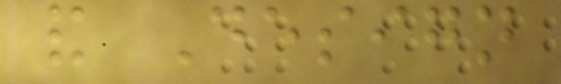and Design
